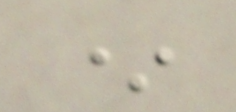*
